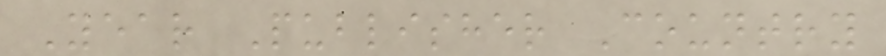Year Publisher Country
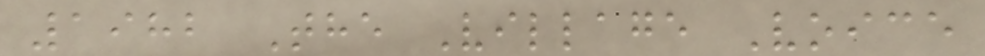1982 The Village Voice
